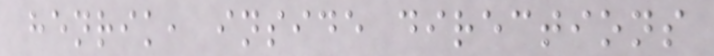henrik, inside directions
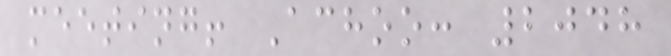meeting! Achoo: 2048
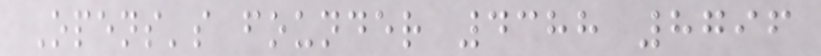Opens's founder 4388 8796
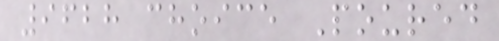9628 choice Poured
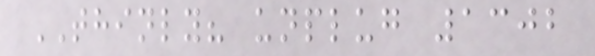THINLY? unplug 1302
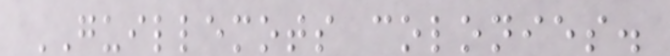GUILLEMOTS colonies.
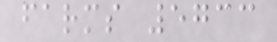farms 5733
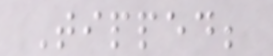Tipped;
